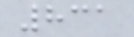831
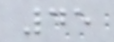45
